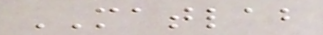MATLAB
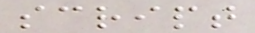script
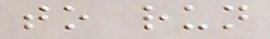to run
